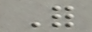For
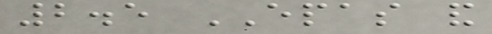2.5 EPAS and
